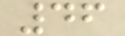46
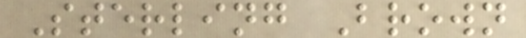Sterling Brown
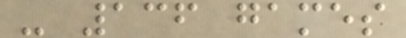- 136 games
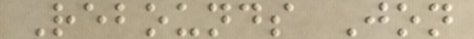Rebounds Jon
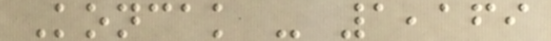Koncak - 1,169
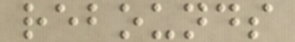rebounds
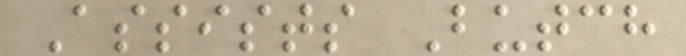Assists Butch
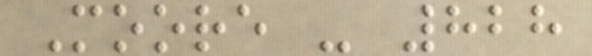Moore - 828
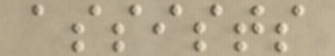assists
